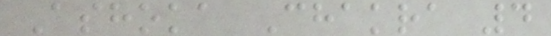Ashoka Chakra 4
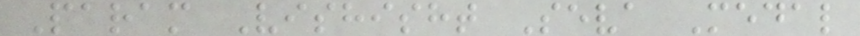Param Vishisht Seva Medal
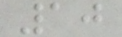10
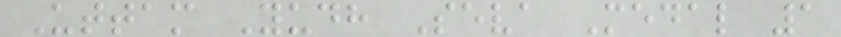Uttam Yudh Seva Medal 1
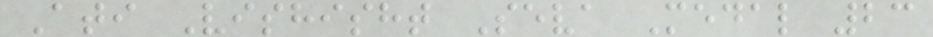Ati Vishisht Seva Medal 23
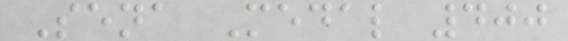Sena Medal 400
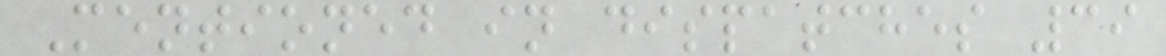Mentioned in dispatches 39
